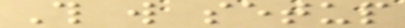This will setup
